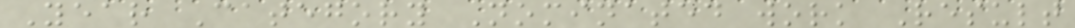Year Category Nominated work Result
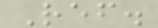Ref.
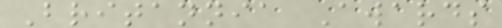Britannia Awards
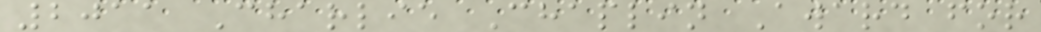2011 Charlie Chaplin Award for
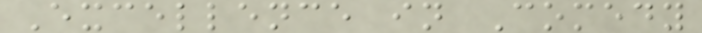Excellence in Comedy
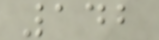142
